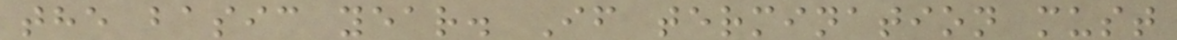the basic year. If termination must
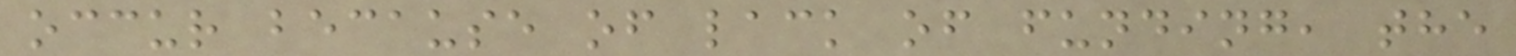occur because of lack of funding, the
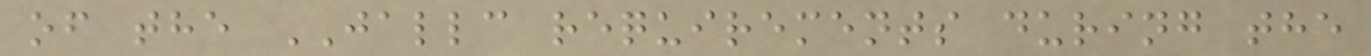of the JALLC requirements during the
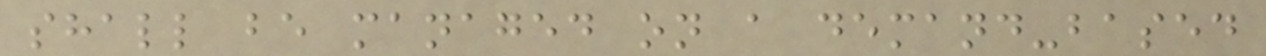shall be managed on a demand-based
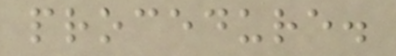procedure.
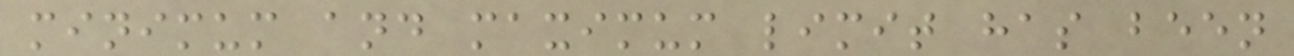minimum and maximum limit has been
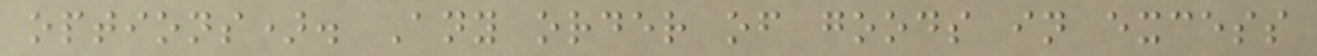options). Any order of goods in excess
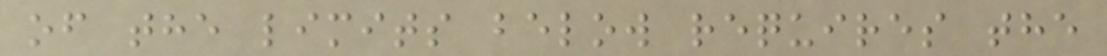of the limits below requires the
